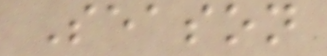Season
